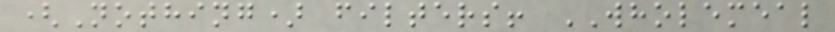(Nothing) filters! WHOLEMEAL
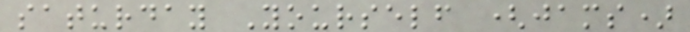saturday Yourself (jams)
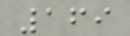169
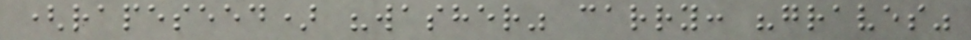(rapeseed) "washer" carry: "graves"
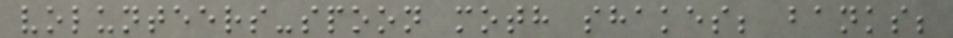volunteers-spoon moth shakes; banks;
